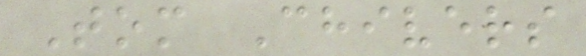Tom Chivers
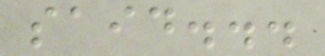said...
